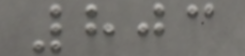803
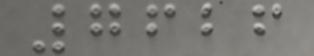7626
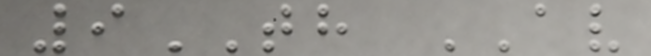9TH AV
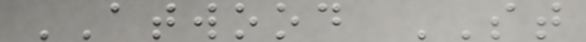ATWOOD ST
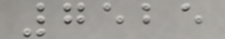7525
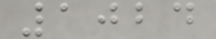1024
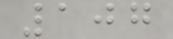107
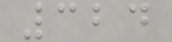324
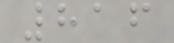816
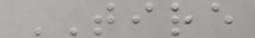TIRE
